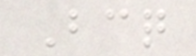Bcq
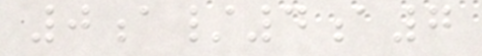0a/4a7
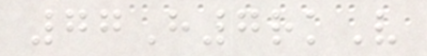77H7rkV
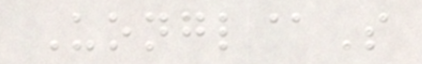Uongl@S
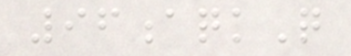96aqkQ
